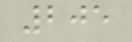205
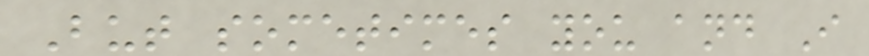But sometimes you and I
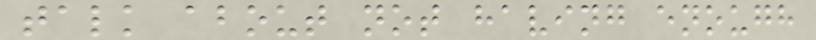talk about not having enough
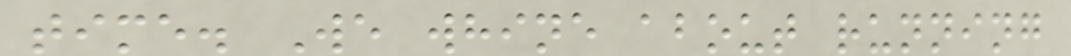time. We whine about running
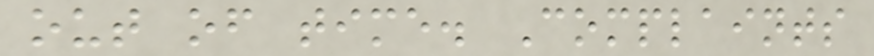out of time. Complaints
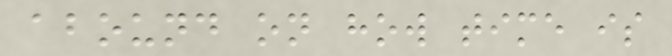abound on how time is
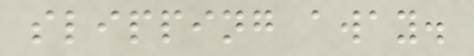slipping away.
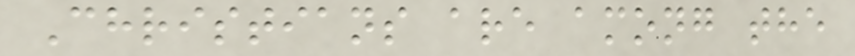Christians are among the
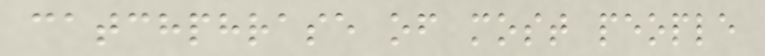catchphrase of most people
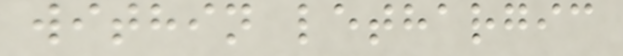within lethargic
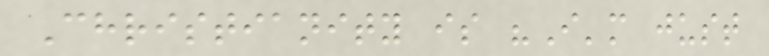Christianity is "I'm just
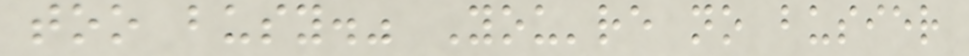too busy." You're no busier
